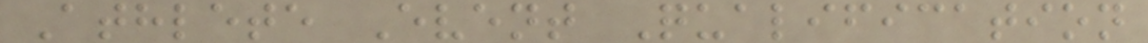Athlete Event Qualification
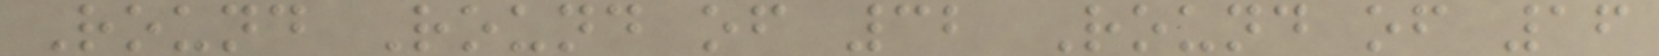Round Round of 32 Round of 16
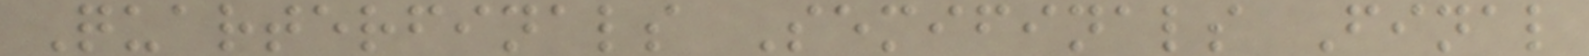Quarterfinals Semifinals Final
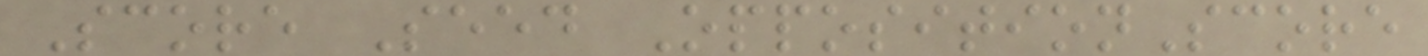Score Seed OppositionScore
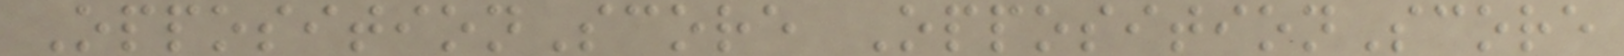OppositionScore OppositionScore
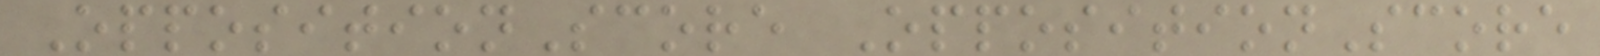OppositionScore OppositionScore
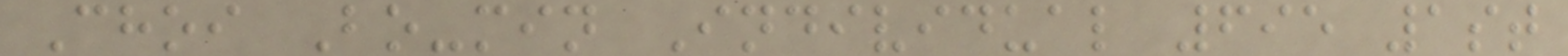Choi Bo-min Individual 695 1st
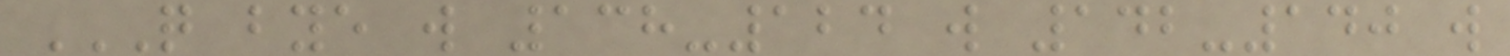Q BYE W 138-124 W 142-140 W
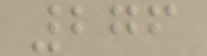276
